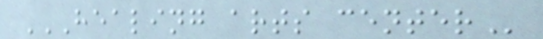HEALING ARTS CENTER
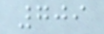709
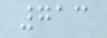713
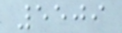5509
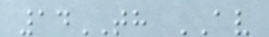14TH AV
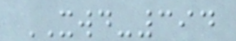XWD-394
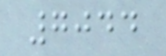7044
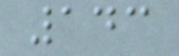143
